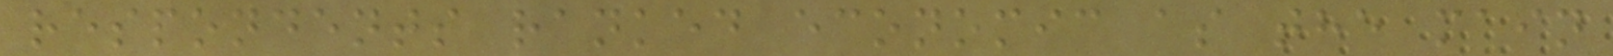respondents ranked economic as the main
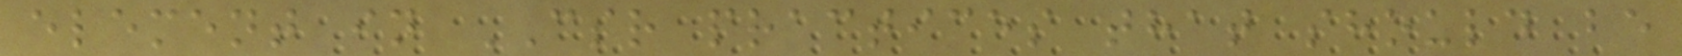element in CSR practices that should be
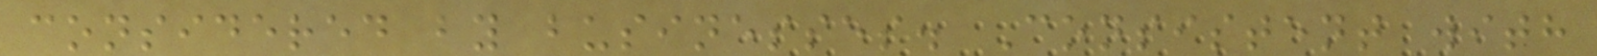considered by businesses. Consistent with
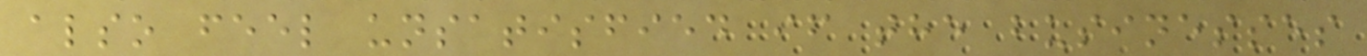also feel unsatisfied if the businesses
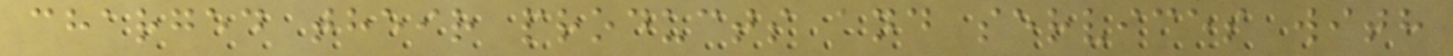charged their products and services with
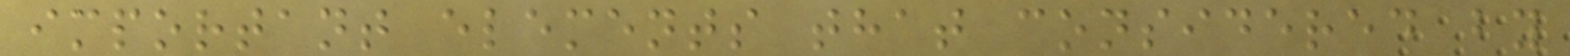important elements that considered by
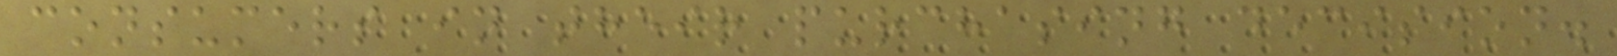consumers in their purchasing decision.
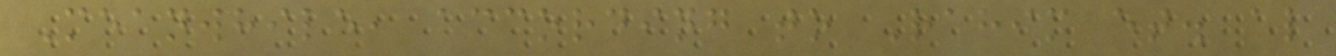Meanwhile, according to Rahim et. al
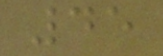45
